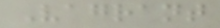Vagrant
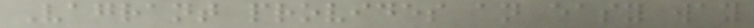Vagrant provides an easy way
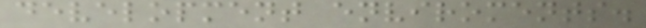development enviroments.
